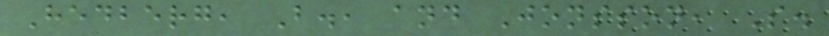Hedberg, B., and Jonsson, S.
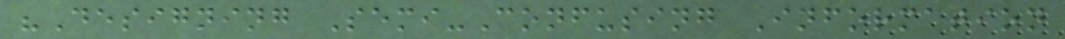"Designing Semi-Confusing Information
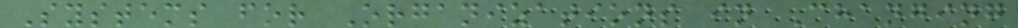Systems for Organizations in Changing
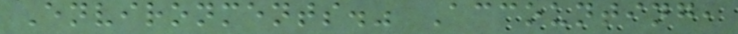Environments." Accounting,
